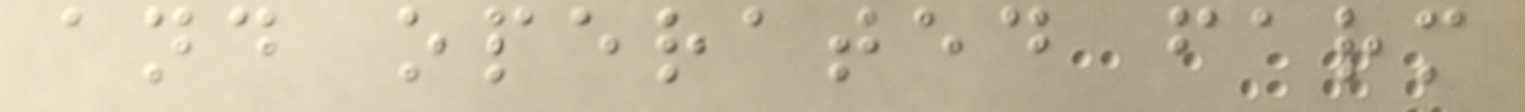and operated farm
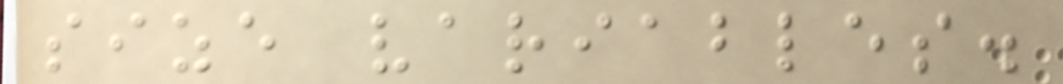size variables.
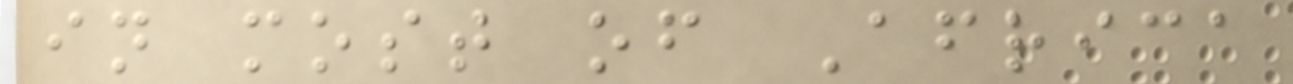in most of Africa
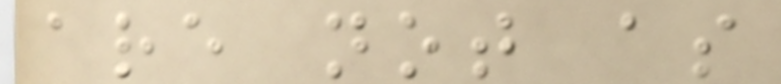are not as
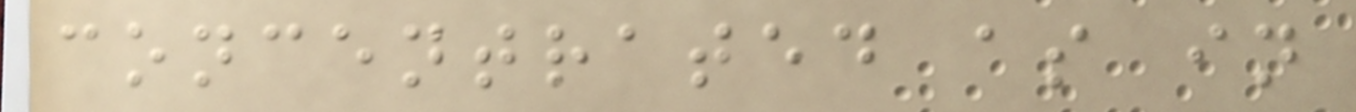concentrated as in
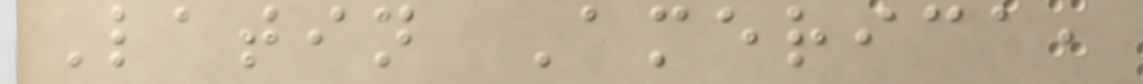Latin America,
